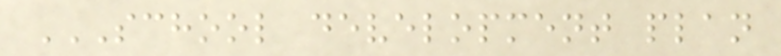SCHOOL DEVELOPMENT PLAN
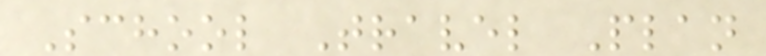School Travel Plan
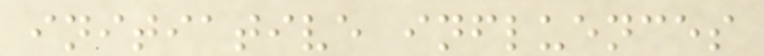initiative influences
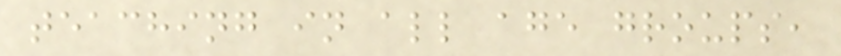teaching in all age groups,
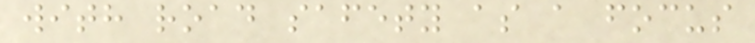with road safety as a focus
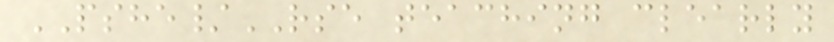PSHE/RSE teaching clearly
